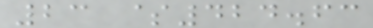23 $424.63
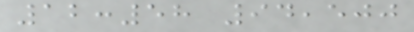12:58 94,500
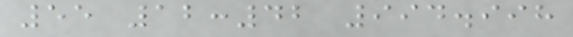55 12:42 994.998
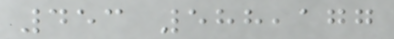453 588,177
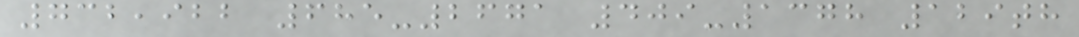732,922 685-2671 409-1378 129th
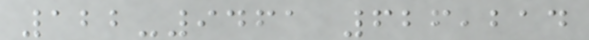122-9461 626,214
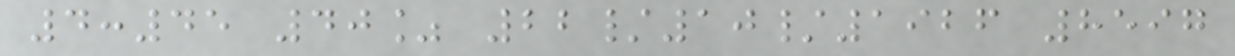4:45 40% 22/10/1926 8597
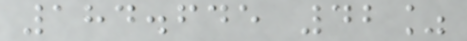184.645 42%
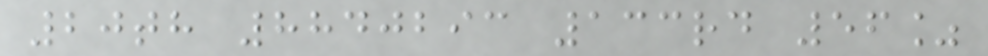20th 8840293 133rd 56%
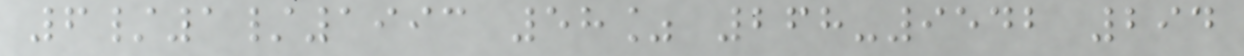6/1/1993 58% 268-9542 294
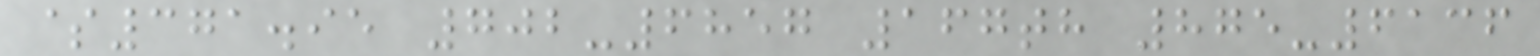$371.95 702-6857 167th 875-6136
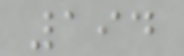194
